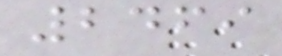2469
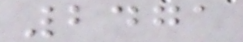2471
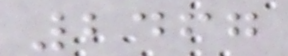2467
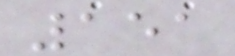151
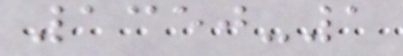1350-1
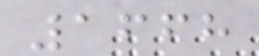1668
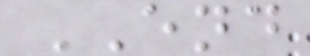END
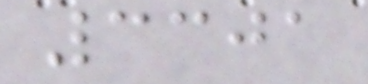3301
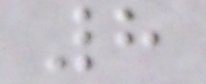8
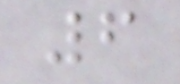6
